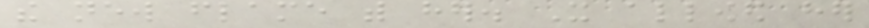the new flame with her. It allowed her
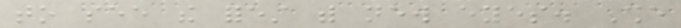to see the forest with new eyes. She
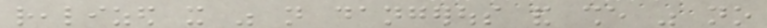realized it was not dangerous and she was no
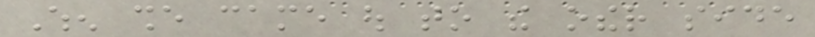When she came out to the other side
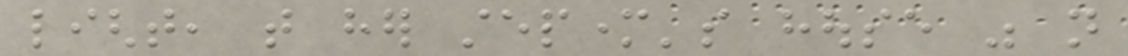light, that her stepmother's house was not
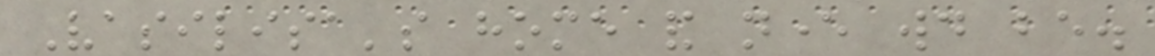Vasilisa's home and never would be.
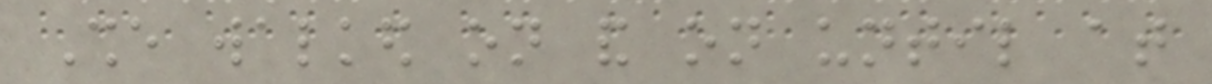She walked on and on until at
